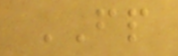FP
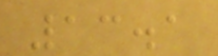13.1
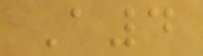A4
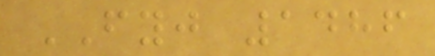FYJ 1486
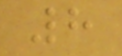8
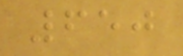650
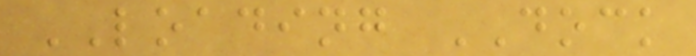LOADING DOCK
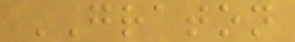GRATON
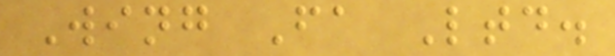Wing Fa Ltd.
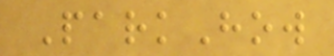ParkHow
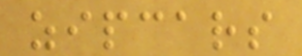zipcars
